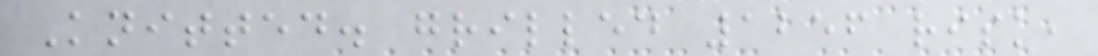Knitted. grilled 1256 risk,
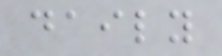daily
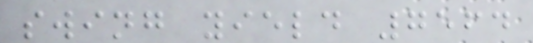swing yield 7564
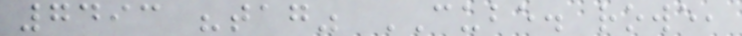7493 "tag" CUBE. rowe,
